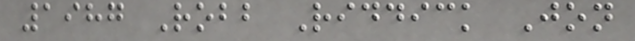1987 Robb Riddick Jon
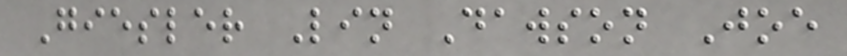Giesler Lin Dawson Joe
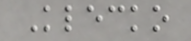Klecko
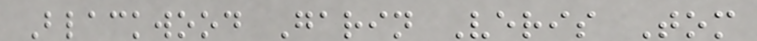Blackwood Garin Veris Tom
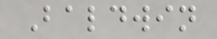Baldwin
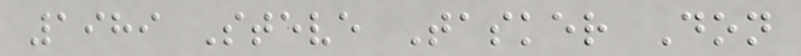1989 Steve Tasker Don
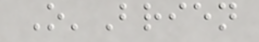O'Brien
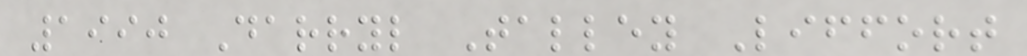1990 Darryl Talley Liffort
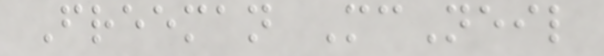Freeman McNeil
